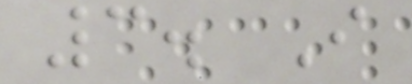3. I
